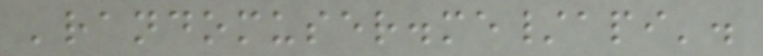'randomuser.me/api'.
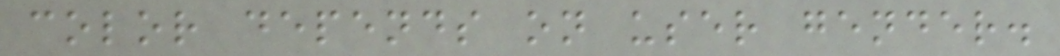color depends on user gender.
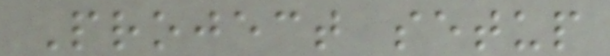Project setup
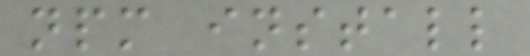npm install
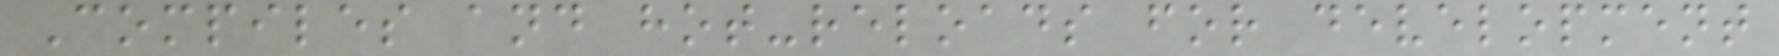Compiles and hot-reloads for development
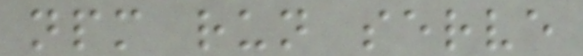npm run serve
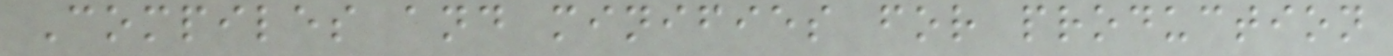Compiles and minifies for production
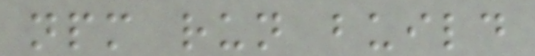npm run build
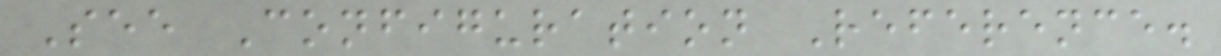See Configuration Reference.
